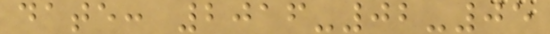date: 2016-02-05
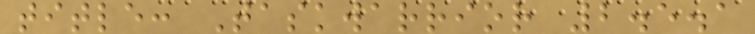title: Taskwarrior 2.5.1
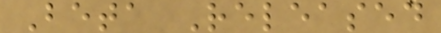Beta Released
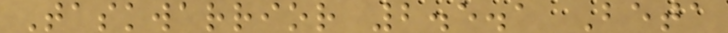Taskwarrior 2.5.1 Beta
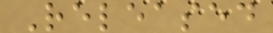Released
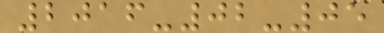2016-02-05
